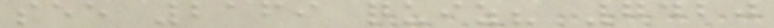see 2169 quiz? 7420
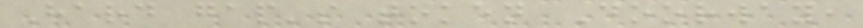Hard gap's token Doorway,
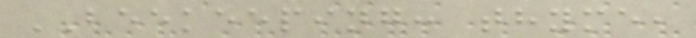BEEKEEPING: thyme,
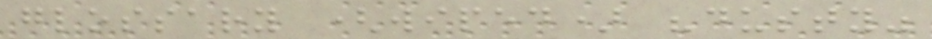glossary (wiped) "dusty"
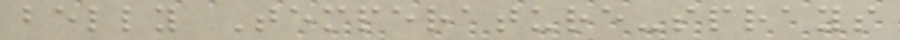belly Temperature-sprays
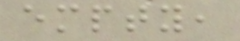empty,
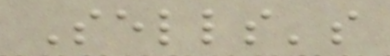Sells's
